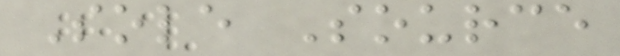Sole Source
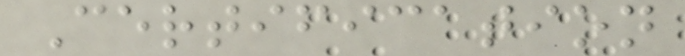Certification
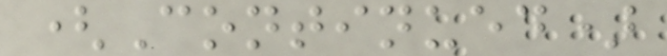(Continued)
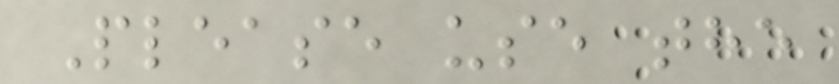Please use the
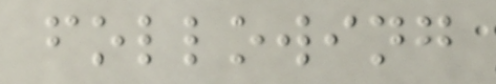following
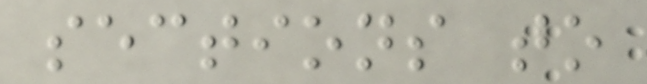sections to
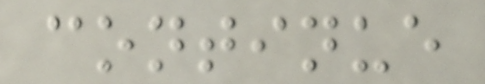continue
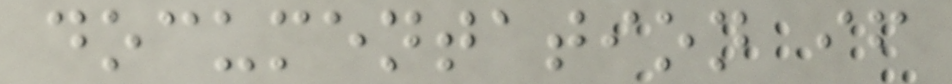documentation if
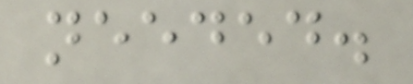needed.
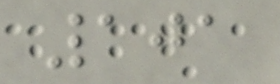101
